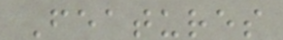Features
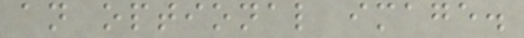an optional image.
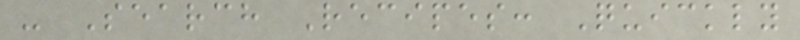- Search Recipes: Quickly
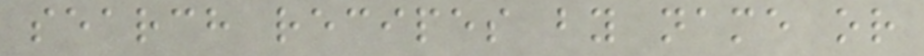search recipes by name or
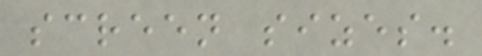screen sizes.
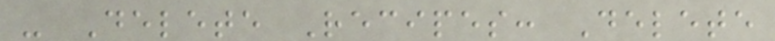- Delete Recipes: Delete
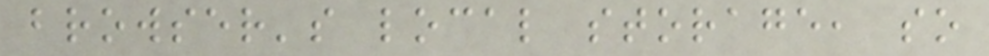browser's local storage, so
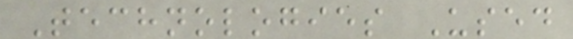Technologies Used
